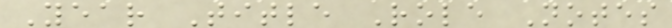Year Title Role Notes
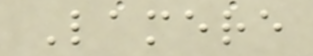Lamere
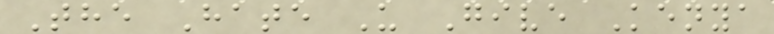The Hate U Give Kenya
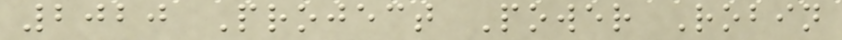2020 Project Power Robin
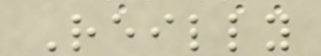Reilly
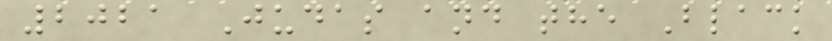2021 Judas and the Black
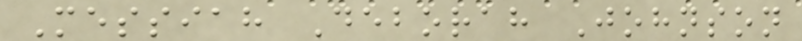Messiah Deborah Johnson
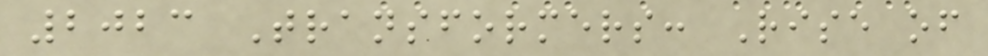2023 Transformers: Rise of
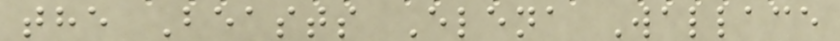the Beasts Elena Wallace
